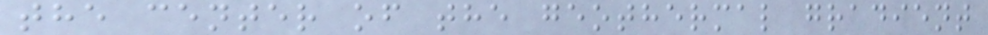the center of the geothermal gradient
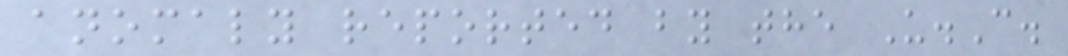anomaly reported by the U.C.
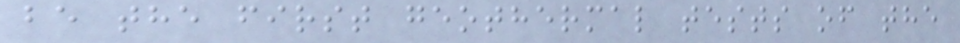be the first geothermal tests of the
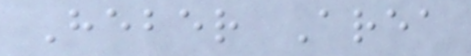Heber Area
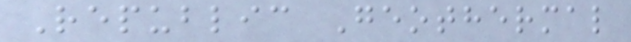Republic Geothermal
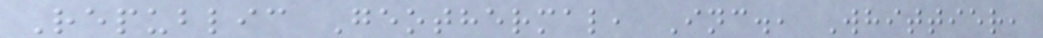Republic Geothermal, Inc., Whittier,
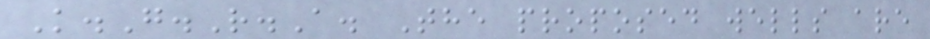K.G.R.A. The proposed wells are
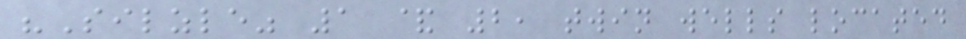"Silzle" 1 & 2, twin wells located
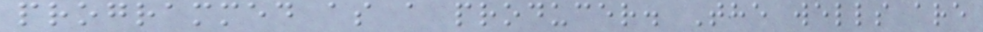programmed as a producer. The wells are
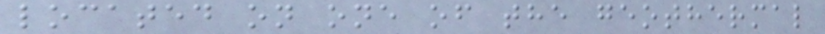located on one of the geothermal
